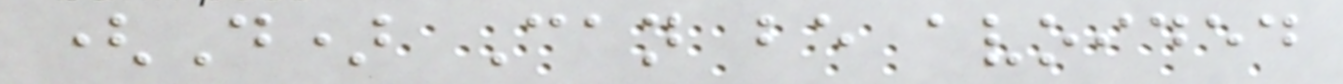(D) Can be avoided
